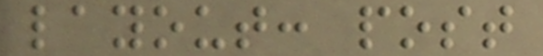layout: post
